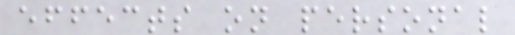effects on personal
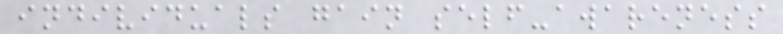individuals gain self-awareness
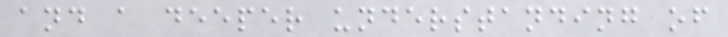and a deeper understanding of
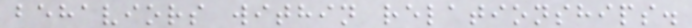behaviors within relationships.
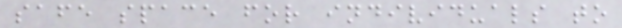safe space for individuals to
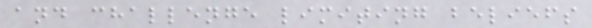and challenge limiting beliefs
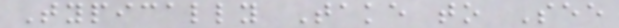Typically Take to See
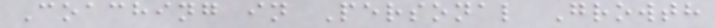Coaching in Personal Growth
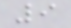9
